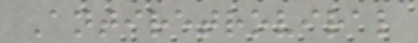Antiretroviral
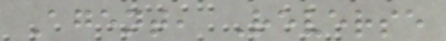Agent, Reverse
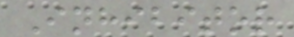Inhibitor
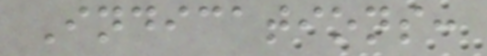Indications:
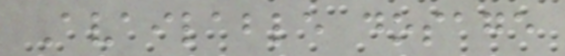Available dosage
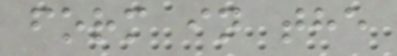form in the
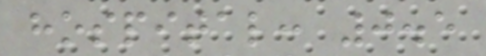hospital: 0.5
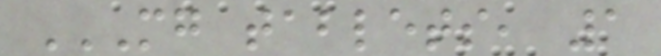MG TABLETS, 1
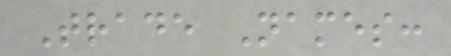Trade Names:
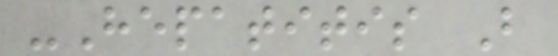-Hepatitis B
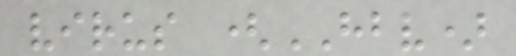virus (HBV)
